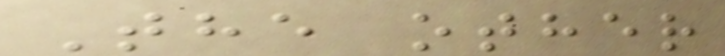The other
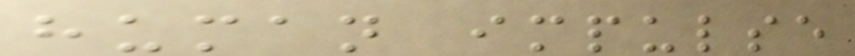human impulse
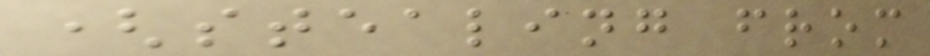(stealing from
